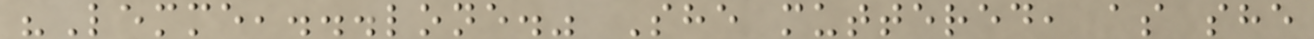"Lemme,...lone." She muttered, as she
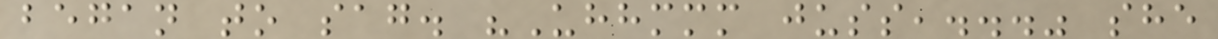began to sag. "Uhhmmm juss,..." she
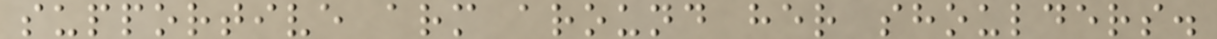supportive arm around her shoulders.
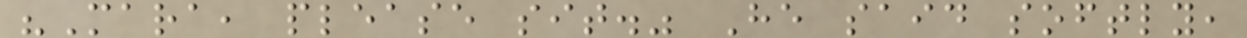"Mara, please sit." He said softly,
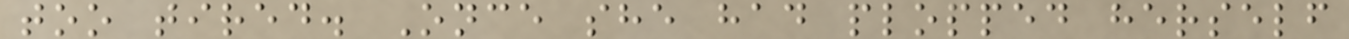too tired. Once she had plopped herself
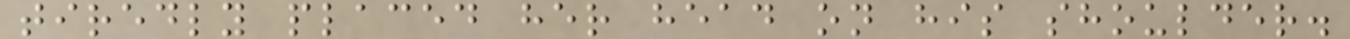tiredly placed her head on his shoulder.
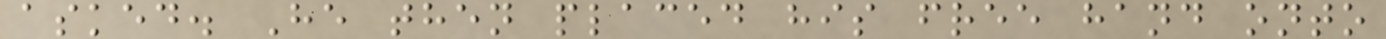asked. He then placed his free hand onto
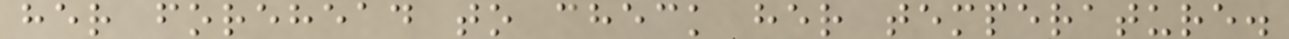her forehead to check her temperature.
